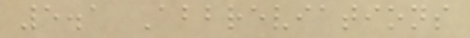5.1 Abbreviations
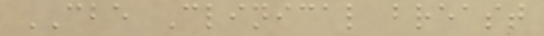CBE Clinical breast
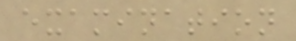examination
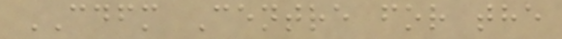CDFM Centre for the
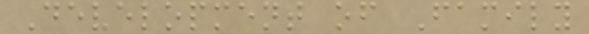Development of Family
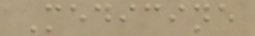Medicine
